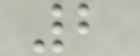2
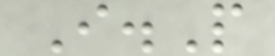I.P
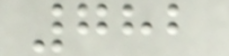782
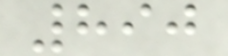890
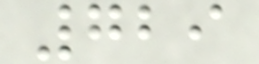729
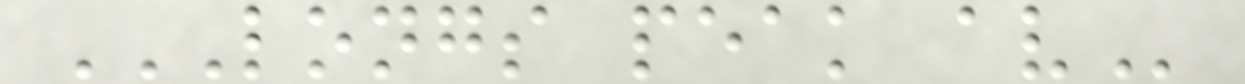LONGS PEAK AV
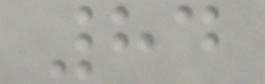84
